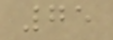75
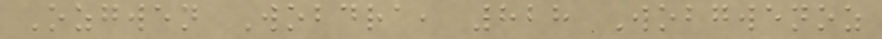Ozgwen Wobdra, 828 Wobgwenoz
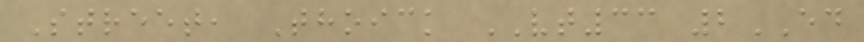Street, Thoick VT33 2ED
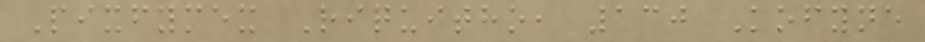Pixfymex Riquitho, 130 Kofyne
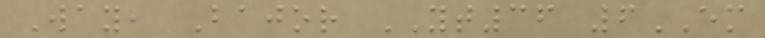Way, Bajor YT36 6EM
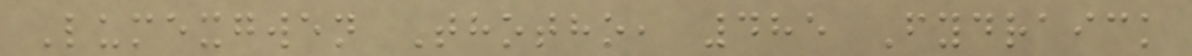Lumexgwen Thotho, 485 Fydraick
